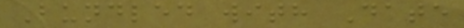Bundled with Date
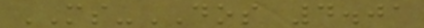MS-DOS 4.01
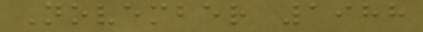November 1988
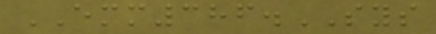EMM386.SYS
